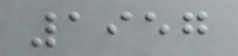1957
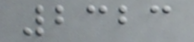2323
